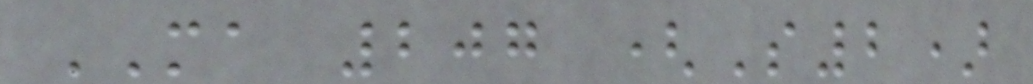MA 207 (S2)
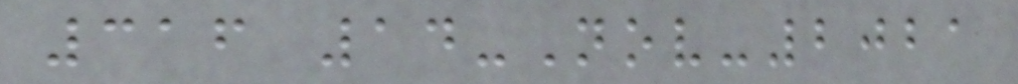316 14-Nov-2021
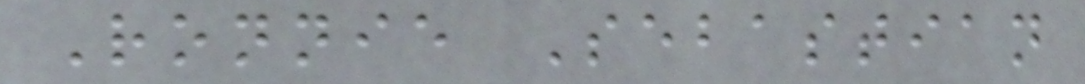Ronnie Sebastian
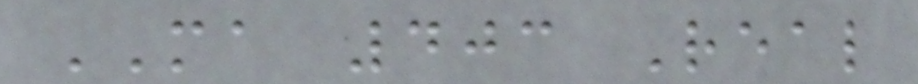MA 403 Real
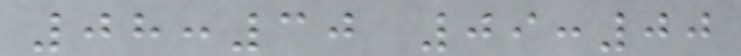08:30 09:00
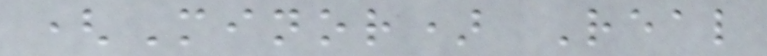(Minor) Real
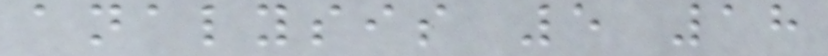analysis 5 18
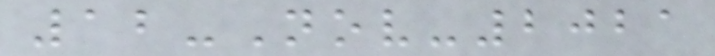12-Nov-2021
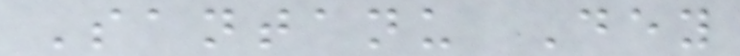Santanu Dey
